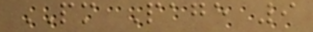PM Page 9
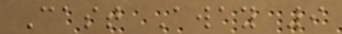Cast Away 9
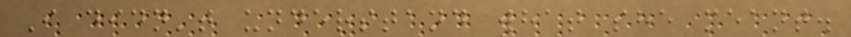I didn't understand what she meant.
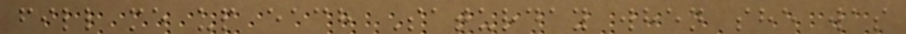fill me up each Saturday when she was
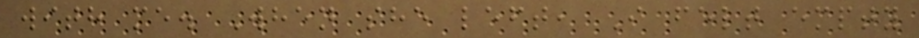with me. When she left, I felt empty
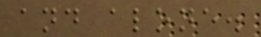and alone.
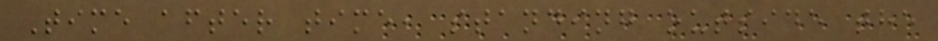Time after time, standing outside the
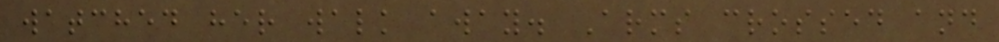watched her walk away. Arms crossed and
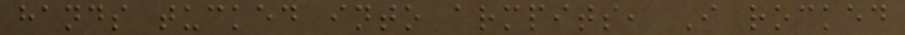hands tucked into armpits, I rocked
